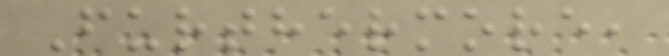Furthermore,
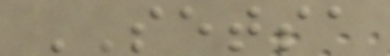SETSA
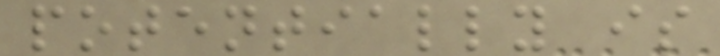potentially is
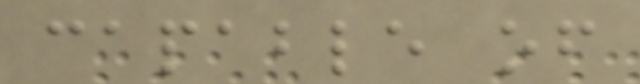capable of
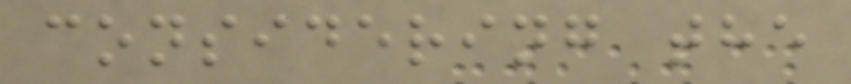considering the
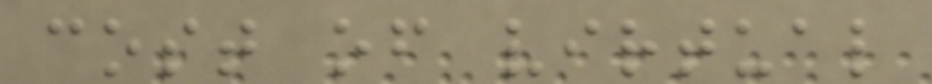cost of virtual
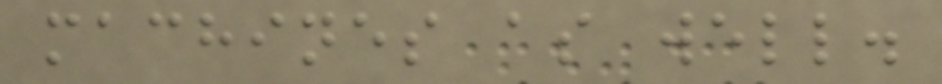machines as well.
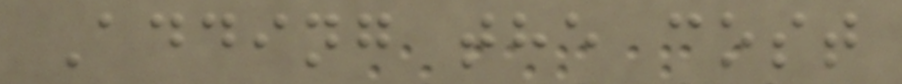Adding the cost
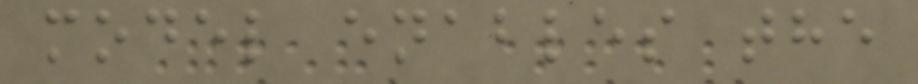model enables the
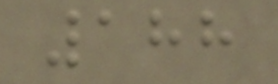188
